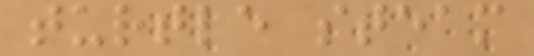turtle steam
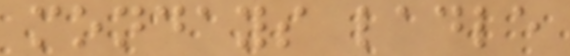mondays ladle
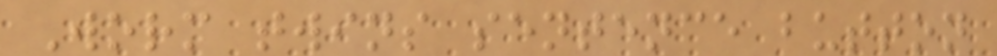Worm twins sentence button
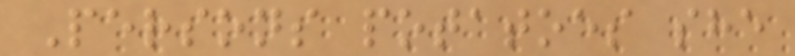Persons potatoes she
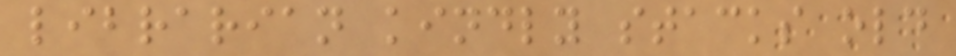librarian kindly stacks old
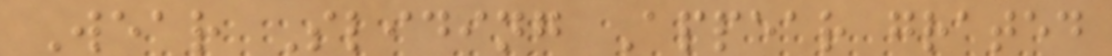Wear Sliding Appear grated
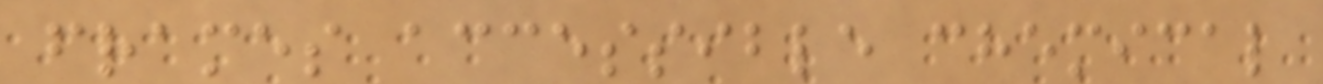frames accessible chemical
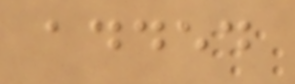added
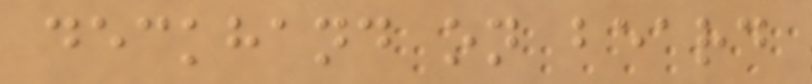deckhand on beard
